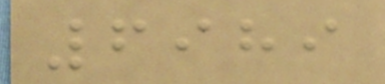6989
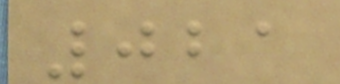021
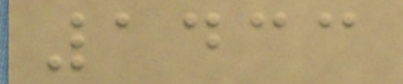1433
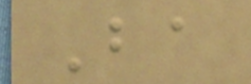Ba
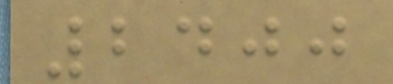2400
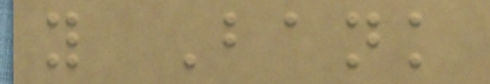y Bank
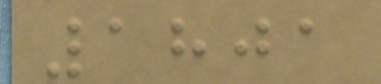1801
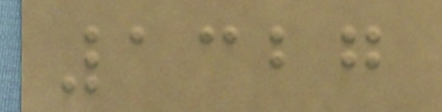1327
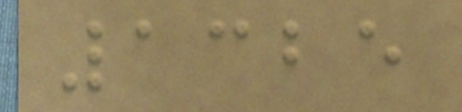1325
